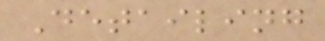Detailing
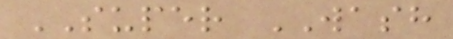SUPER WASH
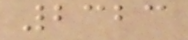2323
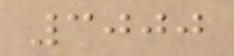3000
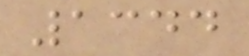1344
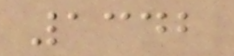1342
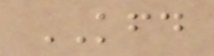KFD
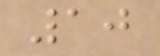10
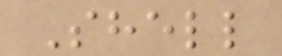Shell
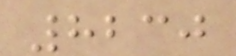8230
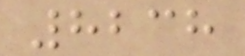8238
